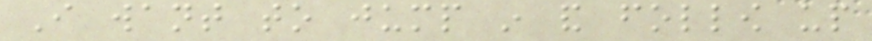I want to jump in and follow up
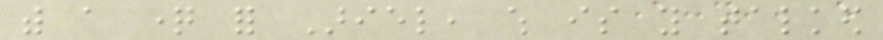with a question for Ariel, which is you talked
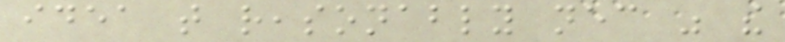idea that reasonably necessary was the
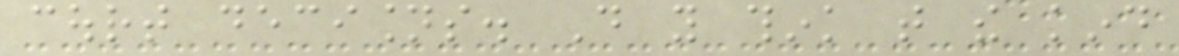court decisions. Do you think that the kind
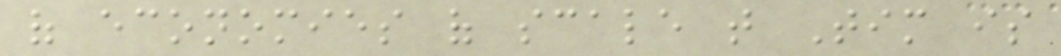of economies of scale that Tim is
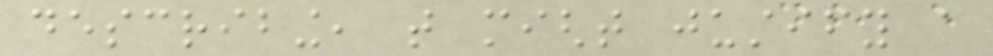describing, that might justify a
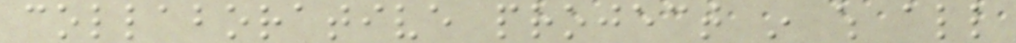collaborative project in which all
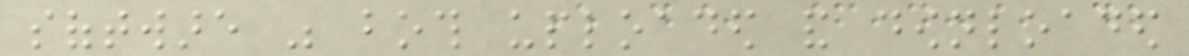software was both uploaded and downloaded
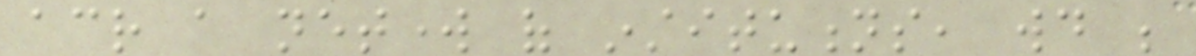across a network of institutions, would be
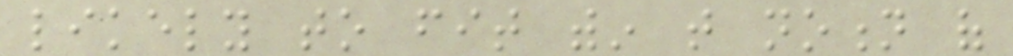likely to fit within that notion of
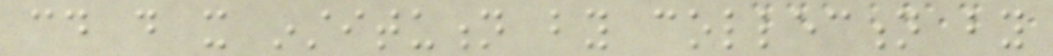could do it institution by collection by
